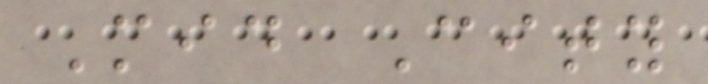Mid City
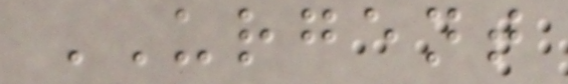URGENT
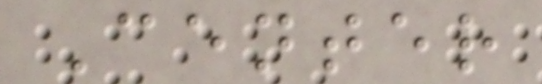Center
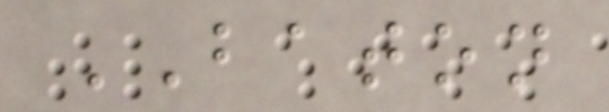BATON
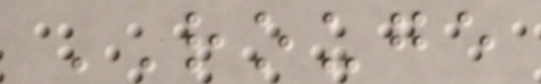ROUGE
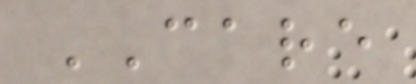CARE
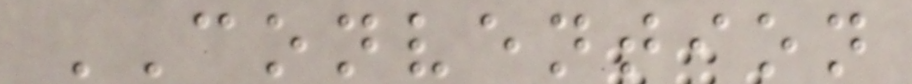CONVENTION
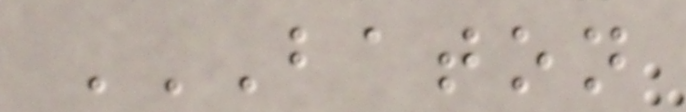BATON
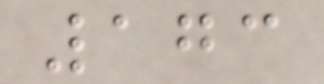173
